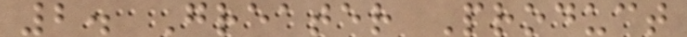2. Greater Product
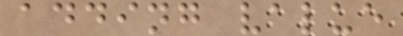adding value
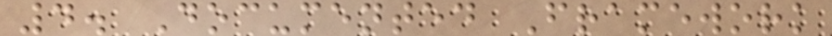4. Documented Framework
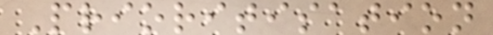Prioritisation
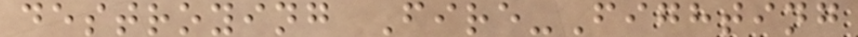destroying Fire-Fighting
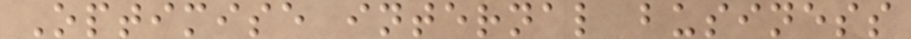Optimise internal business
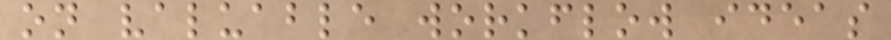on valuable workflow ideas
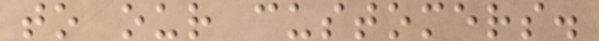to our customers.
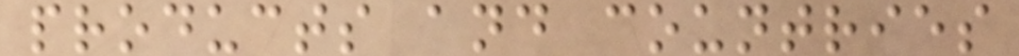products and countries
